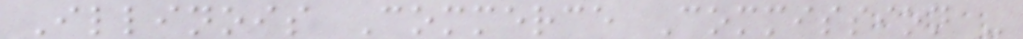Illinois Commerce Commission -
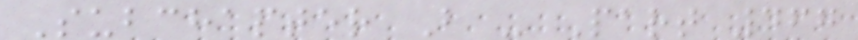Subchapter B - Part 467
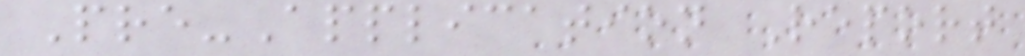Pre-Application Report
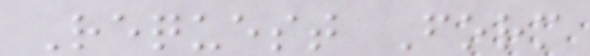Request Form
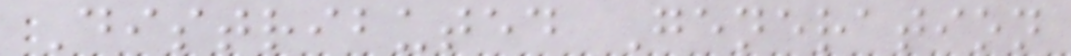Distributed Generation
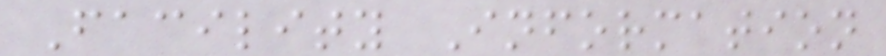Facility Information
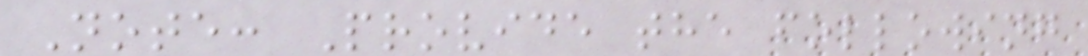Note: Provide the following
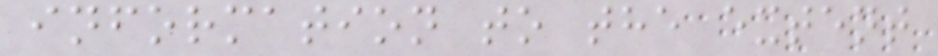information to the extent
